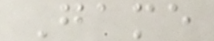Game
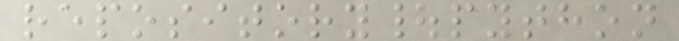repository|python
